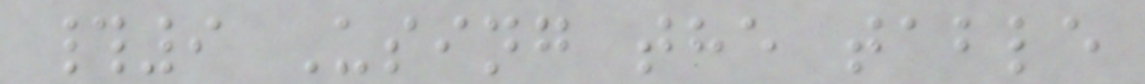#9 Using the table
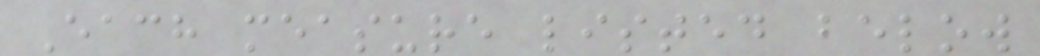Each measure listed below
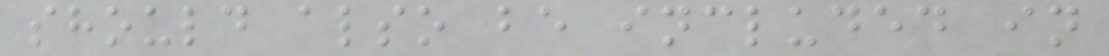should also be included in
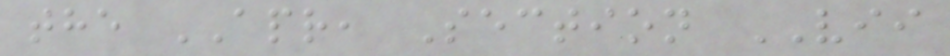the APR, Section VII
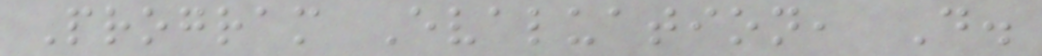Program Evaluation, D.
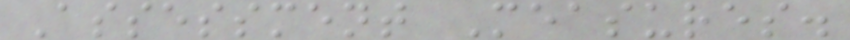Assessment Measures.
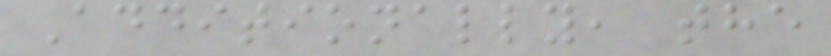Additionally, the
